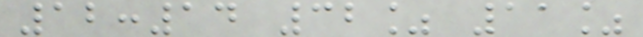12:14 32% 11%
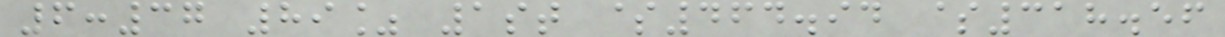6:37 89% 1st $464.94 $318.56
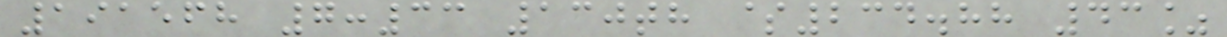191568 7:33 130th $234.88 43%
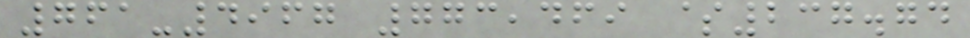761-4967 773,469 $237.74
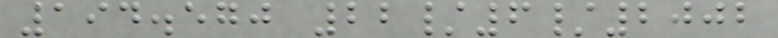194.570 22/6/2002
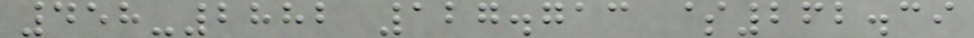458-2882 127.713 $262.39
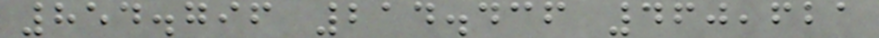854.796 214.436 460,621
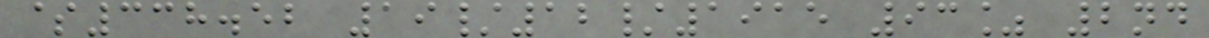$338.52 19/12/1915 93% 2nd
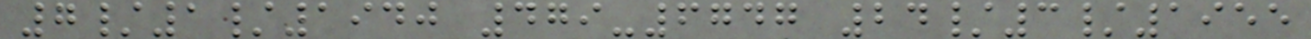7/1/1940 479-6747 24/3/1955
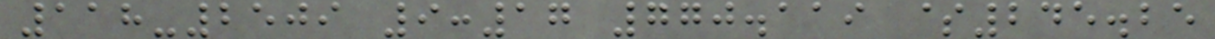118-2509 9:17 770.119 $245.25
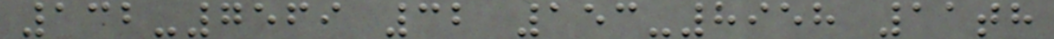132-7569 32 153-8958 11th
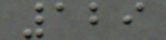129
